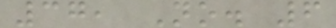37, No. 6
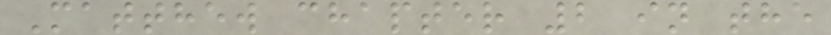Matthew chapter 2 in the
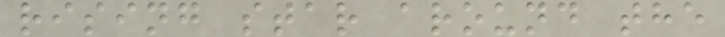rising star around the
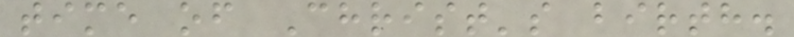time of Christ's birth.
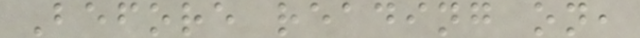Before reading on,
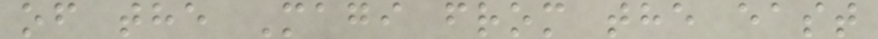of the Magi from the east
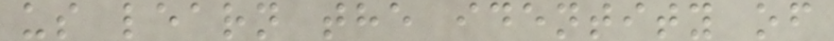us learn the identity of
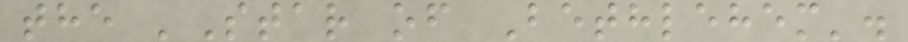the 'Star of Bethlehem'.
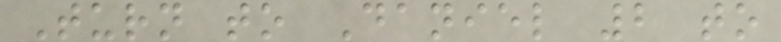Turn to Daniel 2 to
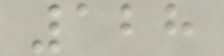128
